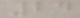24
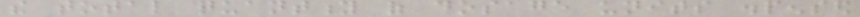the total quantity of dosage units dispensed
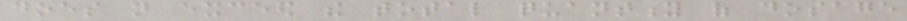does not exceed the total quantity of dosage
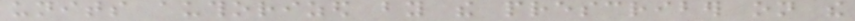units authorized by the prescriber on the
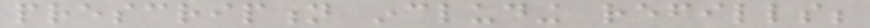prescription including refills;
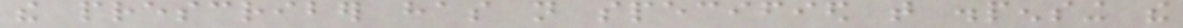the prescriber has not specified that dispensing the
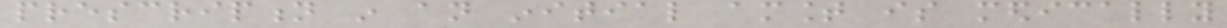prescription in an initial amount is medically
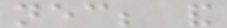necessary; and
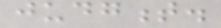judgment.
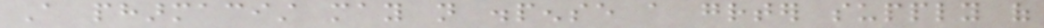A pharmacist may not dispense a greater supply of
